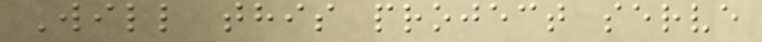Will this project serve
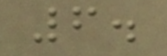6.
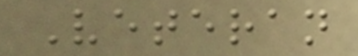Veteran
